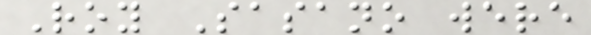Roy Sasano were
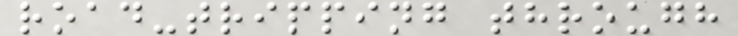road-tripping through
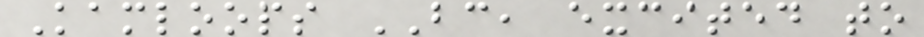Kamloops BC, excited to
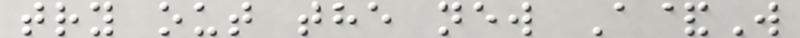try out the new A&W
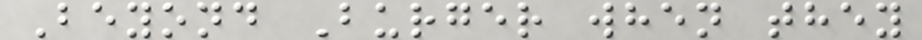Beyond Burger when they
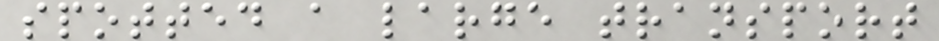spotted a large transport
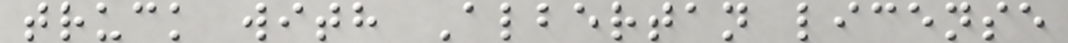truck with Albertan license
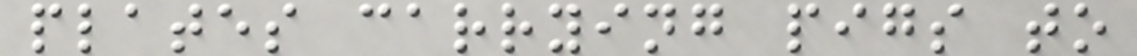plates carrying pigs to
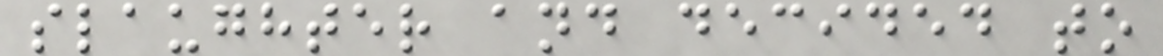slaughter and decided to
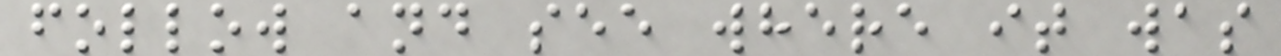follow and see where it was
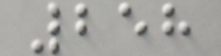258
